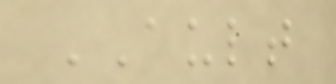AULT
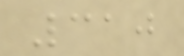310
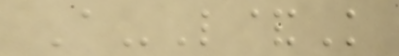A-L&K
